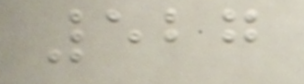527
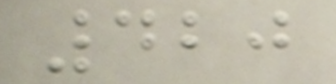420
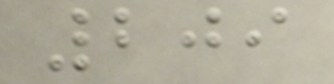209
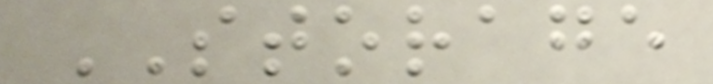STORAGE
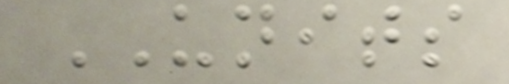UNITS
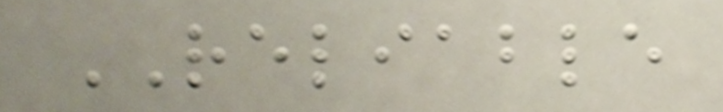RELIABLE
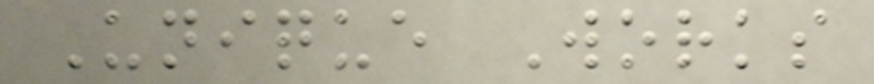Unique Works
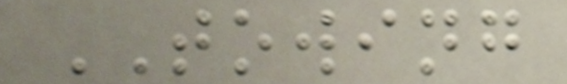TOWING
